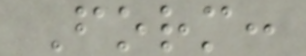Form:
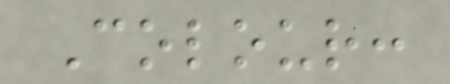Colour:
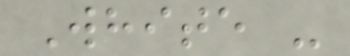White -
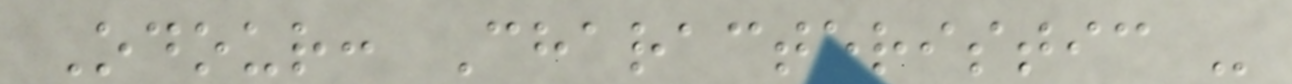Odour: Characteristic -
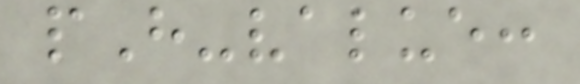pH-value:
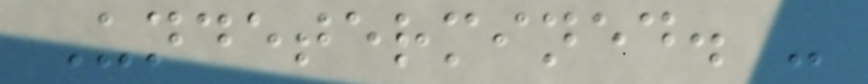Undetermined. -
